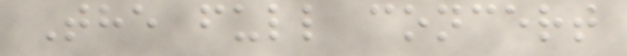The full concert
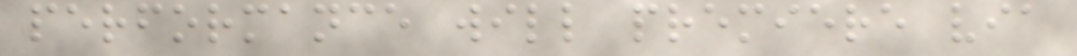performance will premiere via
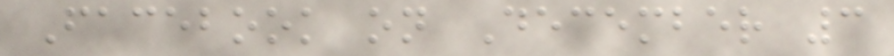Facebook on December 3
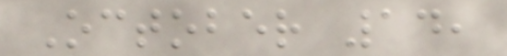October 14,
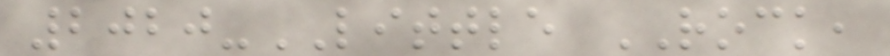2020-LITTLE ROCK,
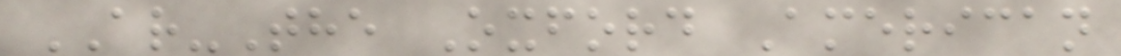AR-The Oxford American
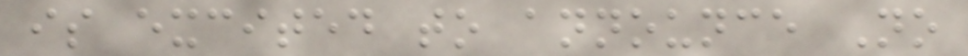is excited to announce No
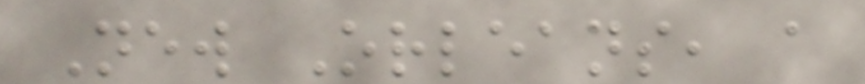New Orleans, a
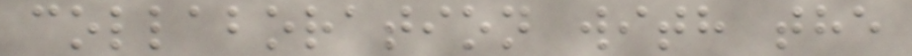collaboration with the
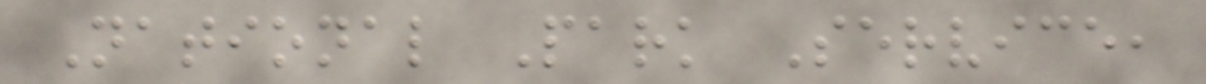National Park Service,
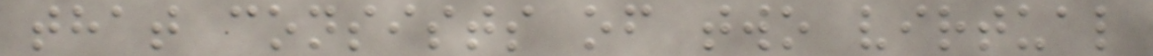that consists of two virtual
